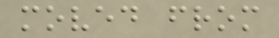moved from
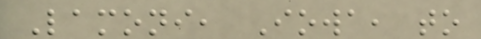Lamoni, Iowa, to
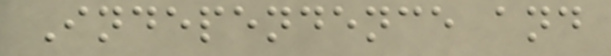Independence and
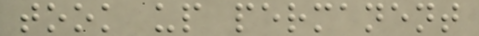took up permanent
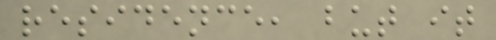residence, but it
